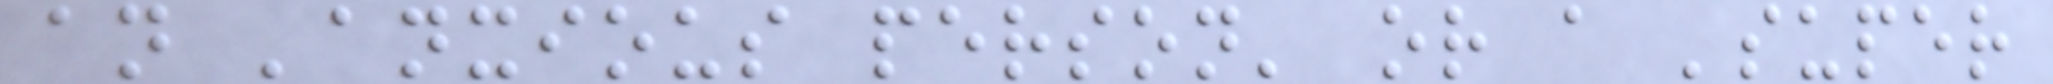an 'anxious person' or a 'super
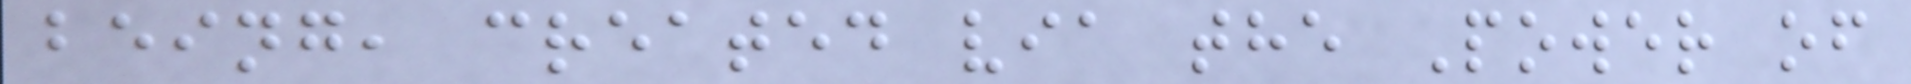being, created via the Power of
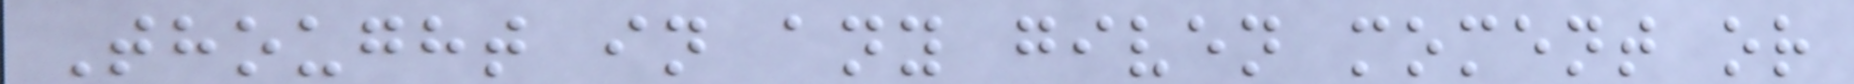Thought in any given moment or
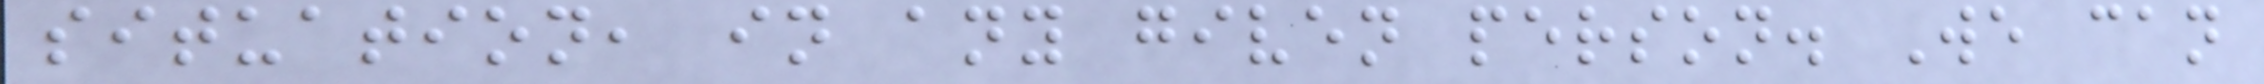situation, in any given person. We can
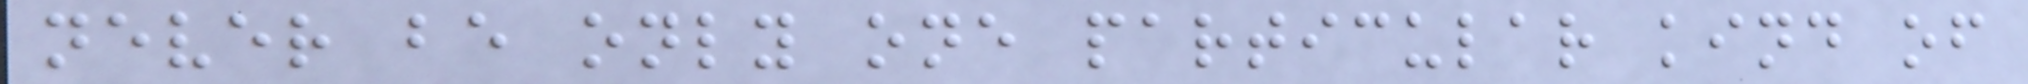never be only one particular kind of
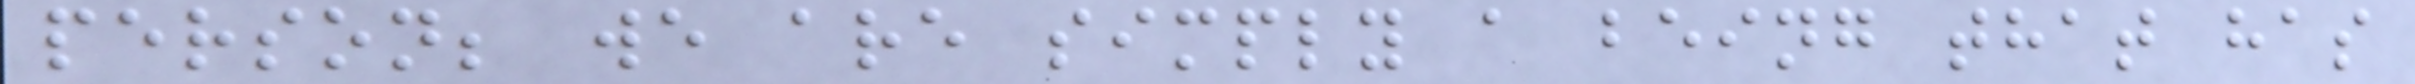person; we are simply a being that has
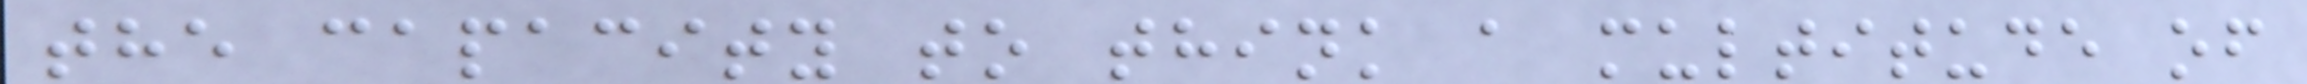the capacity to think a multitude of
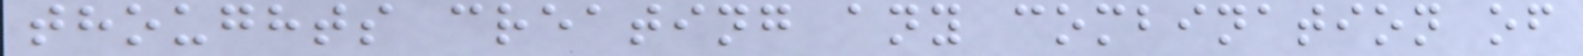thoughts creating any combination of
